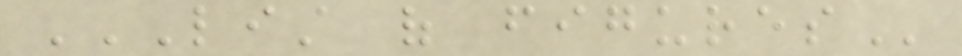LIST OF FIGURES
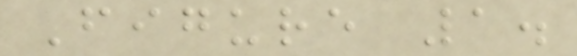Figure 1.
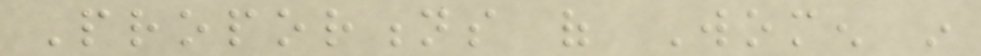Proportions of Women in
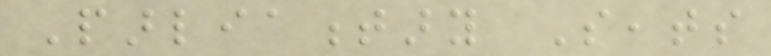Parliamentary Seats
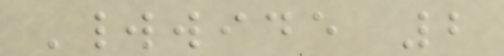Worldwide 2
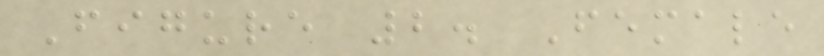Figure 2. Female
